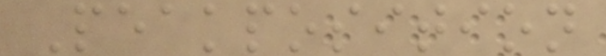Peakposition
